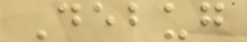Debug
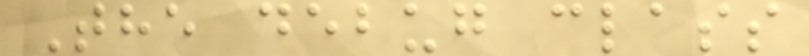The debug class
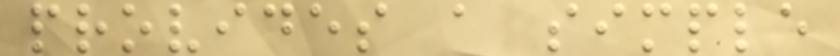provides a simple
